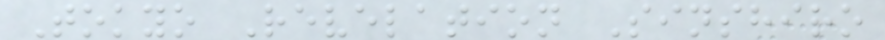Tokyo Revelation Sinshiro
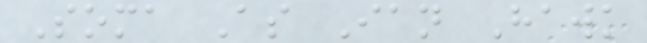Soma As Ian Hawk
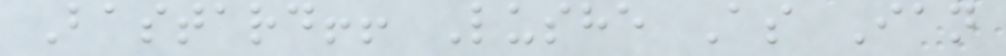Bastard!! Lushe As Ian
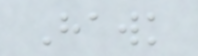Hawk
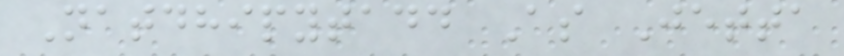Natdhipytadd As Jetta
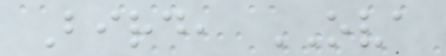Bird, OVA
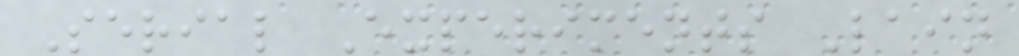Serial Experiments Lain
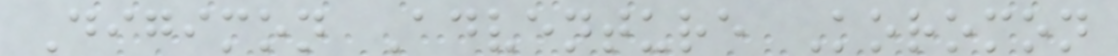Digimon Adventure Koromon
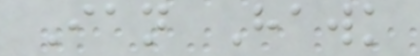Ian Hawk
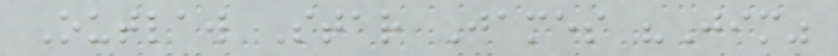Outlaw Star James "Jim"
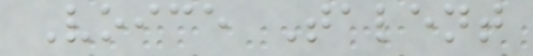Voice Talent
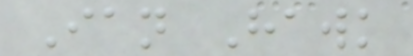Ian Hawk
